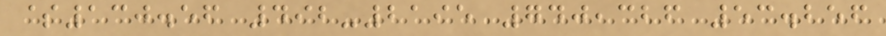$130.56 492-2195 740,326 53.256
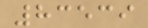83539
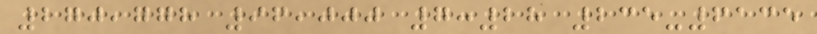270,778 96,000 7:28 235-6135
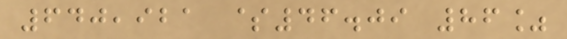640,921 $46.09 86%
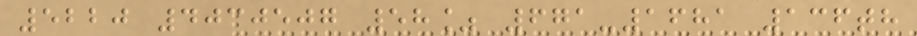5220 4030507 58% 671-1681 136th
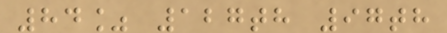84% 127th 97th
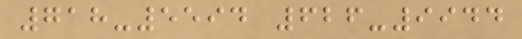718-5594 626-9944
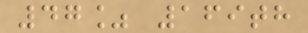47% 169th
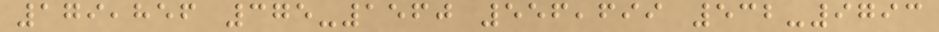179,856 375-1560 556,699 532-9793
